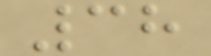38
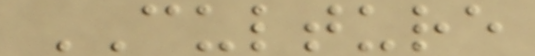CULTURE
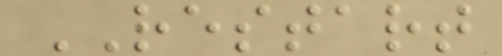RESTART
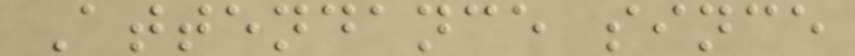Attendance since
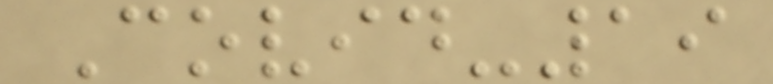Covid-19
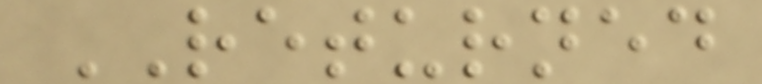RETURNED
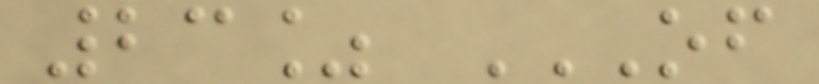23% OF
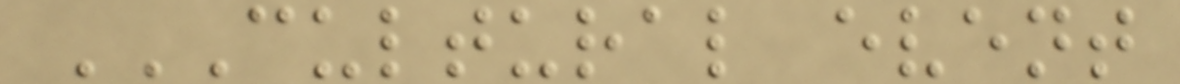CULTURAL EVENT
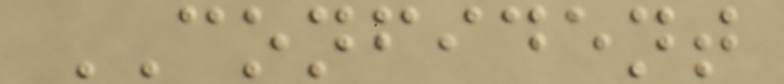CONFIDENT
